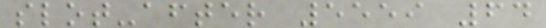slot-after 5559 64
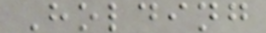Holding
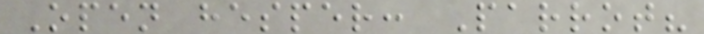Open hesper: Parrot?
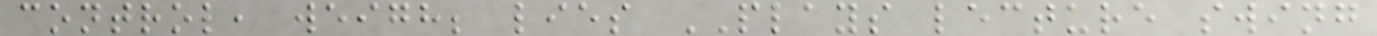control, weigh; lies PLAYS lecture swing
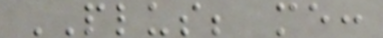PLUS; me:
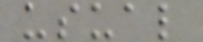usual
